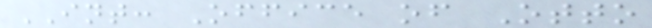INT: Office of Otto
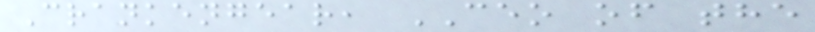Crankengear, CEO of the
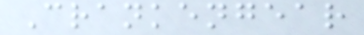Crankengear
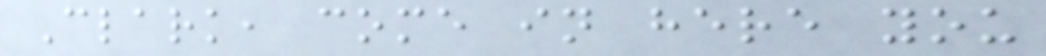Clark, come in here you
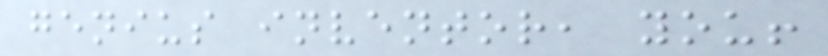genius inventor, you!
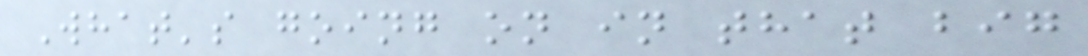What's going on in that big
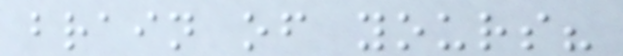brain of yours?
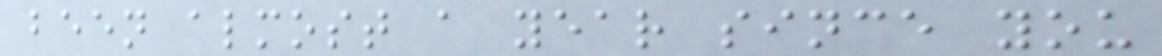been almost a year since you
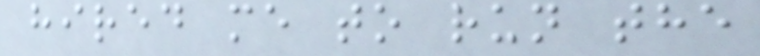hired me to run the
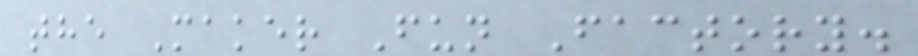the Maker Fun Factory.
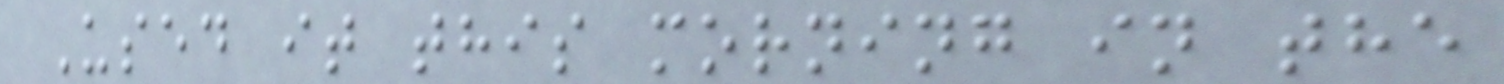Used it this morning in the
